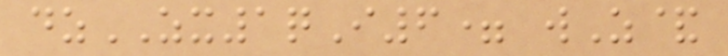dzZX1qI6= wZ&
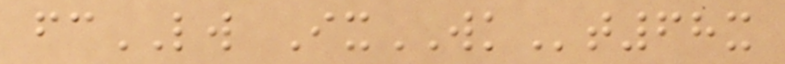fcLW IxWKt68x
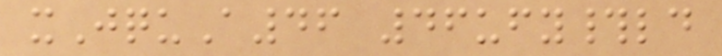xJquA46 46ufy#ld
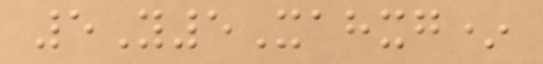5Y5Xahxg*
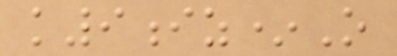k9iz*O
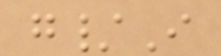g/I
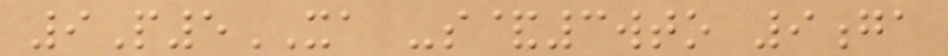9P5XA -s&3wto 9ga
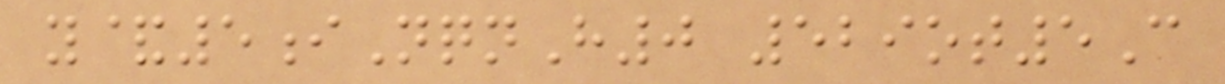y&5iNqnH0 529ot5C
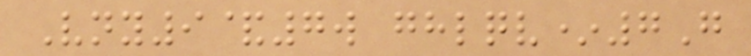Vny9&7w ghlqv*7G
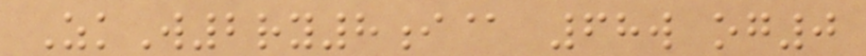ZkW2ry8i@ 68w og0
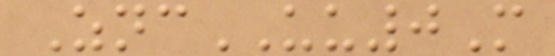ZncUU0M
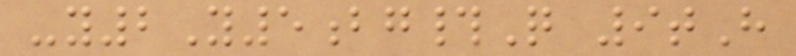-y2Y5bg#Q 9tH
